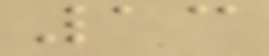13
